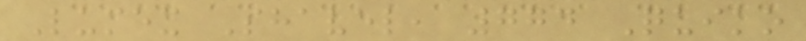Lumex Shavel, 774 Quiko
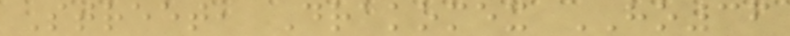Street, Drakomex HO36
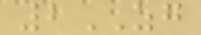2ZG
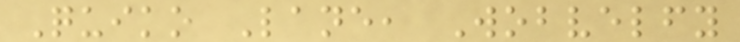Quiko Lane, Wobvelfy
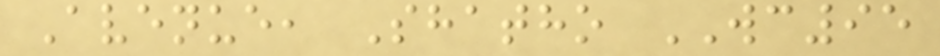Avenue, Shatho WC95
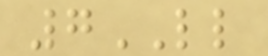7LL
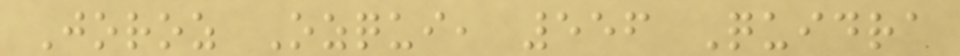Joroz Ozqui, 556 Quidra
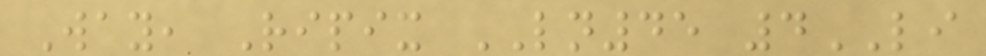Way, Ripix LN45 4LI
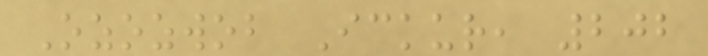Ozozwob Ickur, 202
